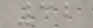32
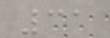31
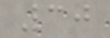30
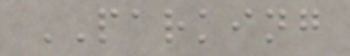PARKING
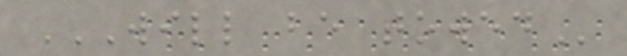WILL BE TOWED
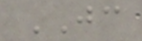JC
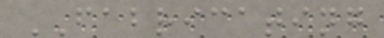FABRICATING
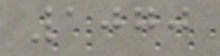1070
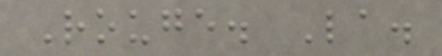Rouge. La.
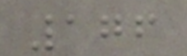176
